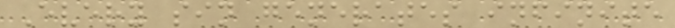Every sin generates infinite
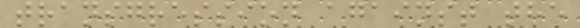transgression against the
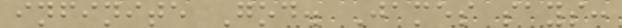infinite God. James says:
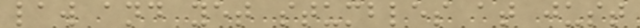law and yet stumbles at just
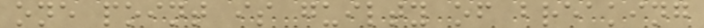one point is guilty of breaking
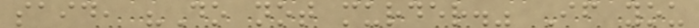said, "Do not murder." If you
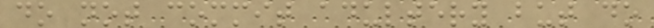do not commit adultery but do
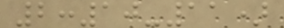2:10-11)
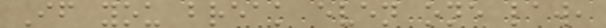If you break even one law,
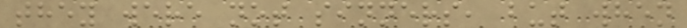they were not sinners, but when
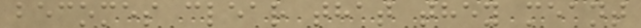becomes clear that they meant
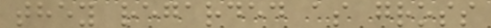they regarded as gross
